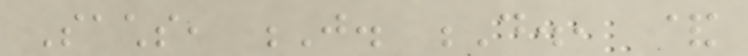Sachs, J. D., &
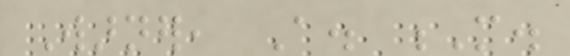Warner, A. M.
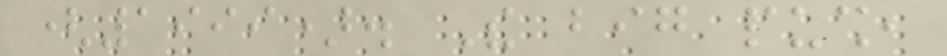(1999). The big push,
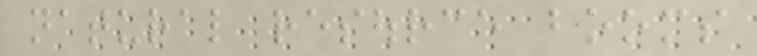natural resource booms
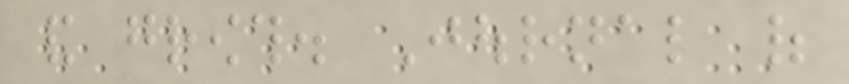and growth. Journal of
